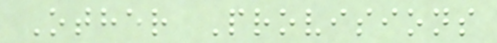Other Provisions
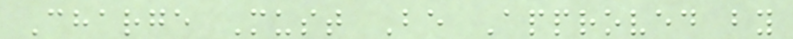Charge Must Be Approved by
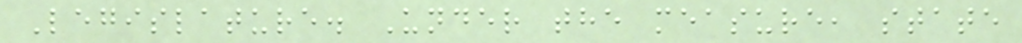Legislature. Under the measure, state
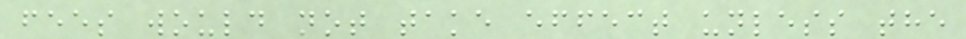fees would not take effect unless the
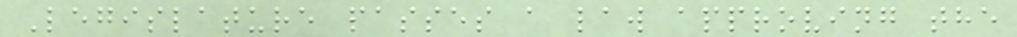Legislature passes a law approving the
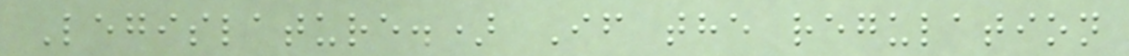Legislature.) If the regulation
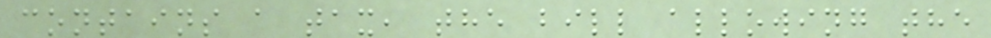contains a tax, the bill allowing the
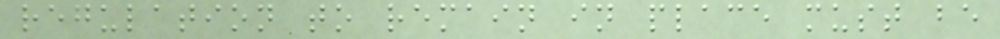regulation to remain in place must be
